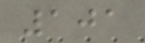101
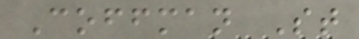Coffman St
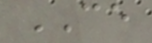CE
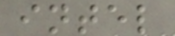intel
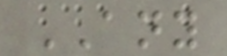ANY
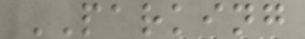PARKING
